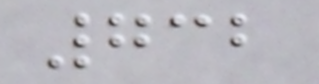732
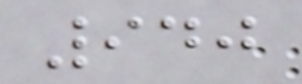940
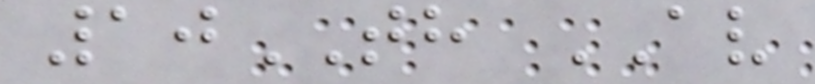10TH AV
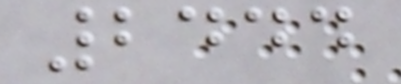2444
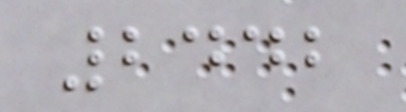2442
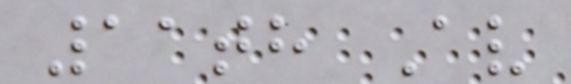11th Av
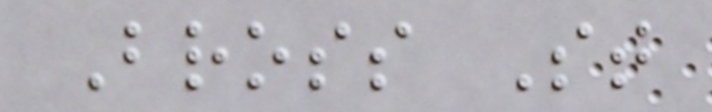Bross St
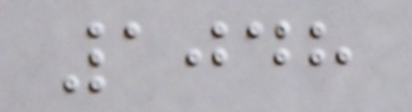1048
